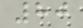80
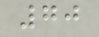70
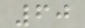60
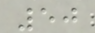50
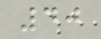40
